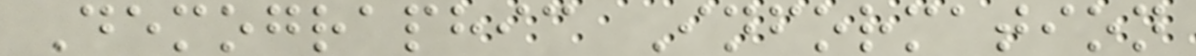Demographic Information
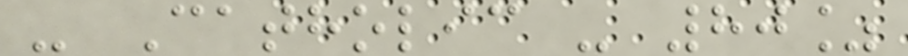- Catholic - 80%
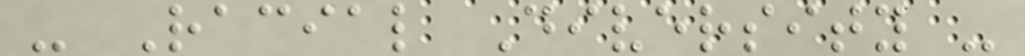- Racial Diversity -
